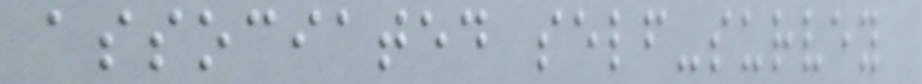associated self-survey
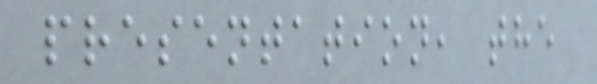presentation, the
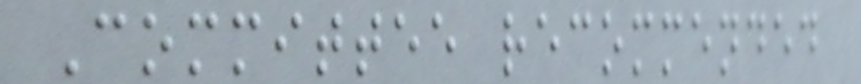Committee recommended
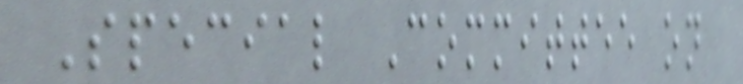Special Committee on
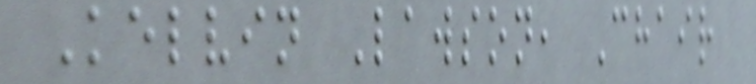Kelvin Lawson, Chair
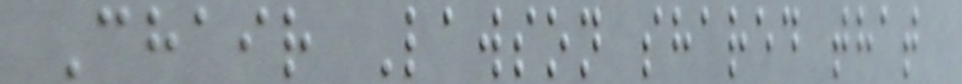Chair Lawson shared that
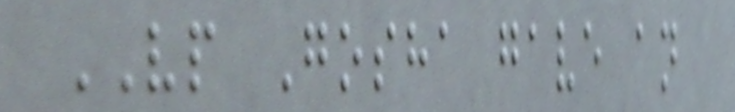VP Gosha gave an
